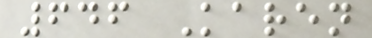646 Karen
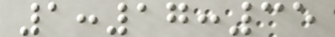1:17:35
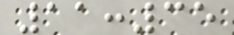11:35
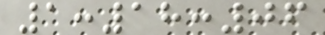1:18:06
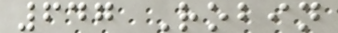647 Robin
